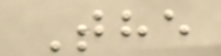The
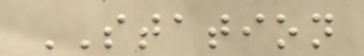STATION
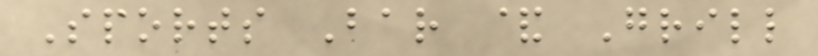Sports Bar & Grill
